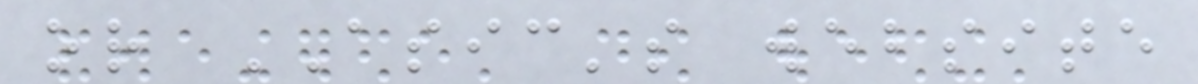or ASIC's website
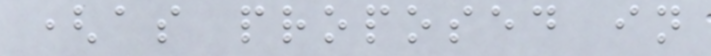(as proposed in
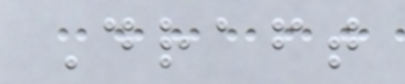Draft
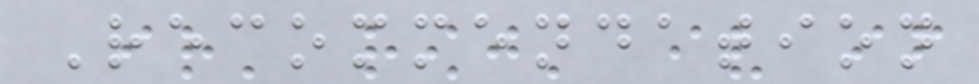Recommendation
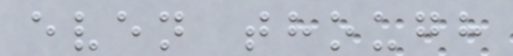even though
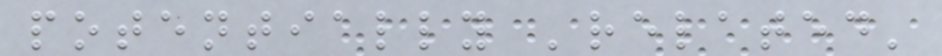potentially 'related'
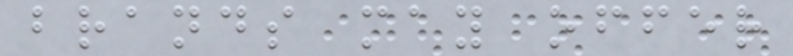brands may offer
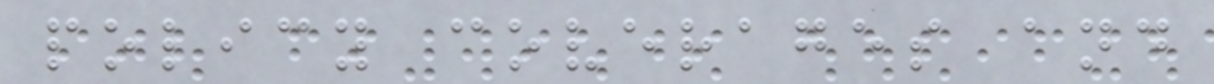policy coverages and
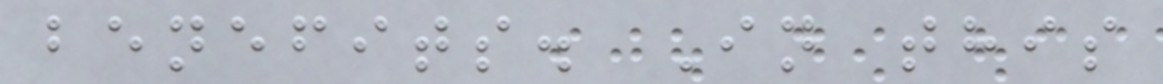benefits. In this
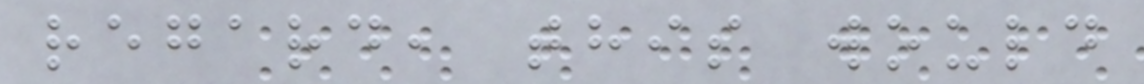regard, this would
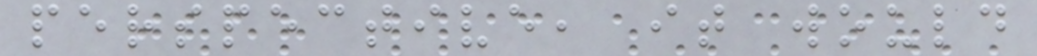perspective, it would
